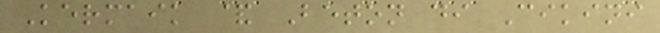Kermaik & Beton di Cikini
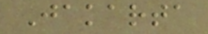Jakarta
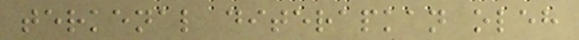terkenal diterapkan oleh
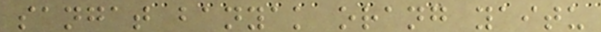sangat banyak orang yaitu
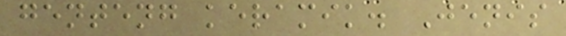genteng keramik. Jenis
